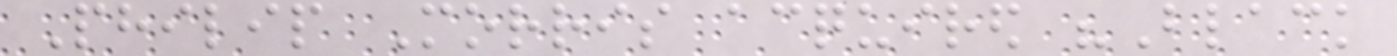Philip Morris acquired "Black
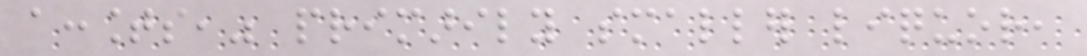accounts," primarily smaller liquor,
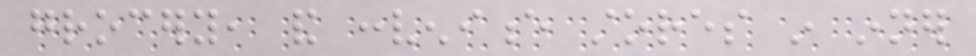grocery, and convenience stores in inner
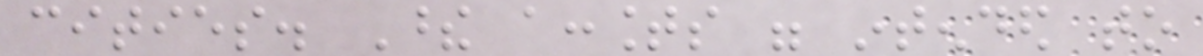cities. These accounts were intended to
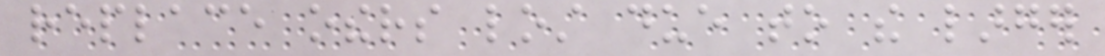replace others lost due to the larger
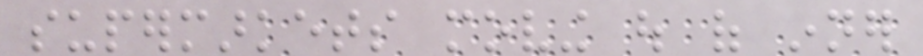supermarkets moving out of inner
